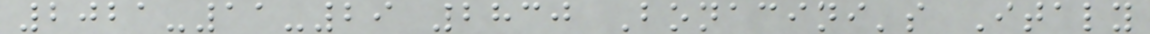2021-11-29 2830 Bonacini's Italy
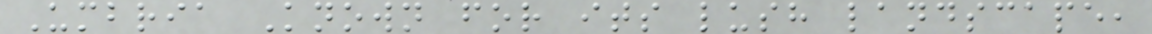Umbria Known for its lush landscape,
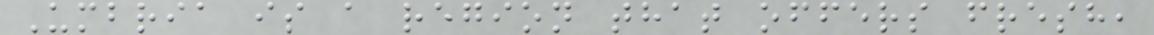Umbria is a region that offers fresh,
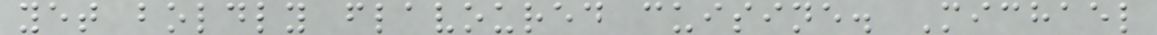yet boldly flavoured cuisine. Michael
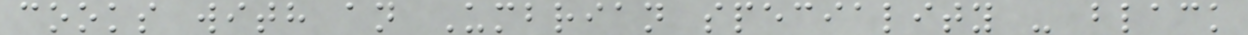cooks with an Umbrian speciality - black
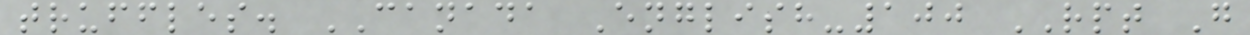truffles. CANADA English-100 RPT G
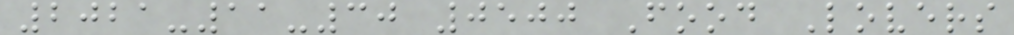2021-11-30 0500 Food Lovers
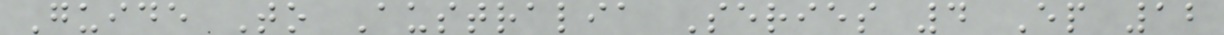Guide To Australia Series 4 Ep 12
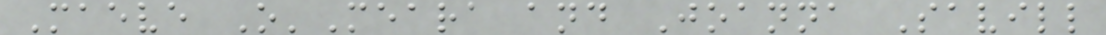Maeve O'Meara and Joanna Savill
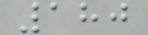180
